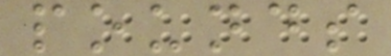pounds
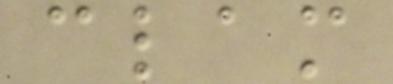clam
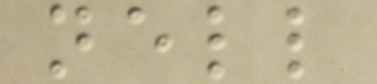nell
